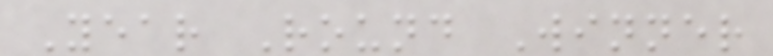Year Round Winner
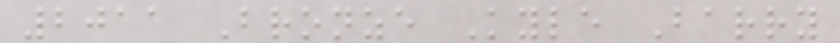2011 Bronze Kyle Barry
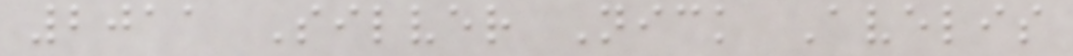2011 Silver Nick Avelis
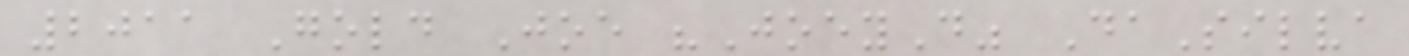2011 Gold Joe "JoeyD" DaSilva
